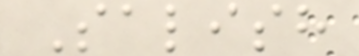Salish
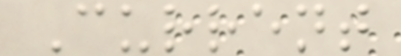Current
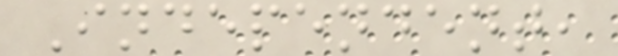Independent,
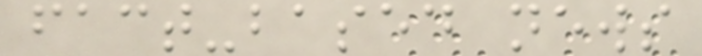fact-based news
